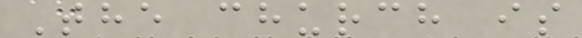The church is
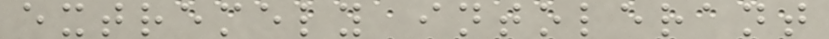extremely intolerant
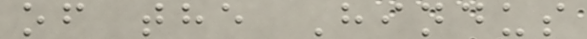of the Hindus
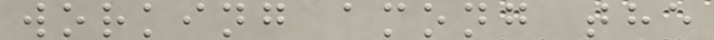working among the
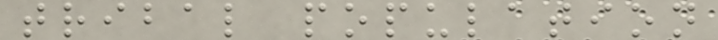tribal population
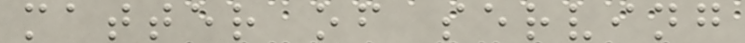matter of serving
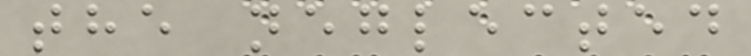the neglected
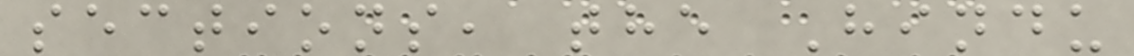sections, the Hindu
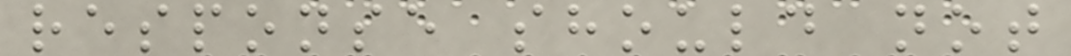response should not
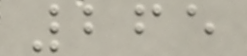265
